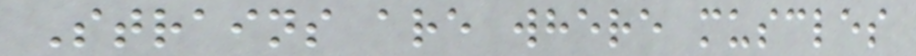Strains are where muscles
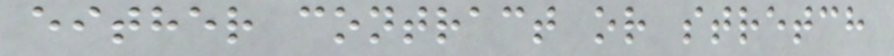either contract or stretch
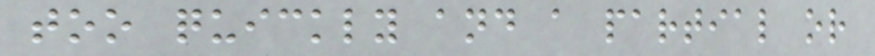too quickly and a partial or
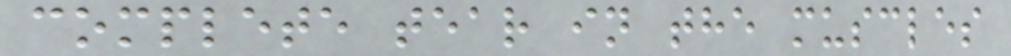complete tear in the muscles
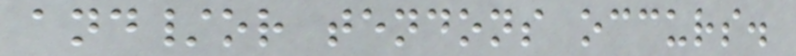and/or tendons occurs.
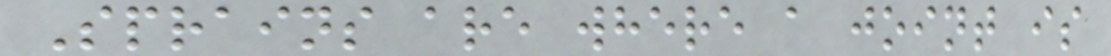Sprains are where a joint is
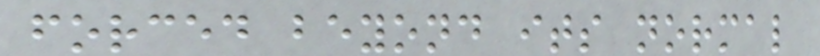forced beyond its normal
